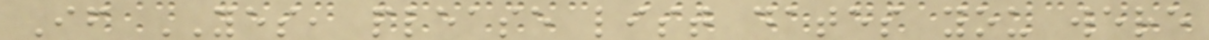If YES, please list dates you were
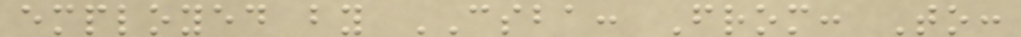employed by CSBA: From: To:
